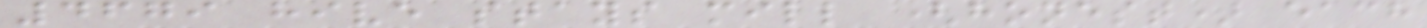4679 hive stays mill (honest) each
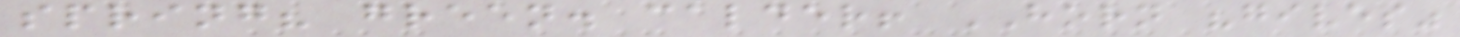spring? green. calder! HORN "gives"
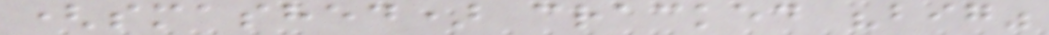(smashed) cracked "big"
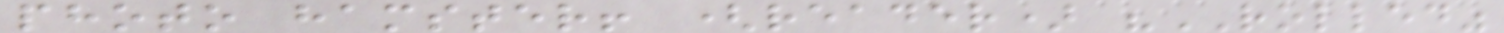photo hamster! (reader) "ROLLED"
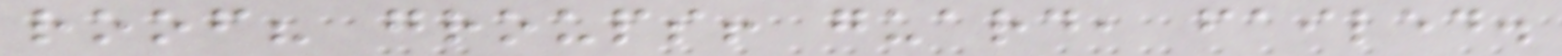roof? groups! guard, failed.
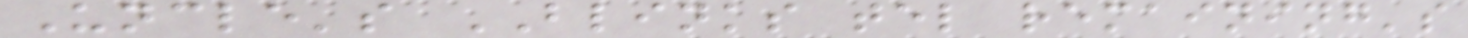Uncle's BLINKS tel remaining's
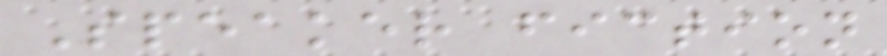Speaker fiction
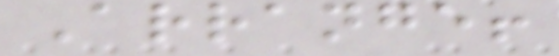Arrange!
